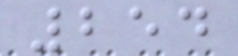254
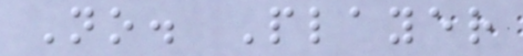No. Player
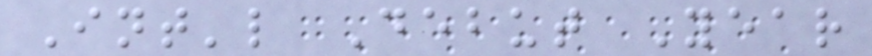Int'l Debut Year
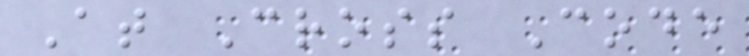At Cross Code
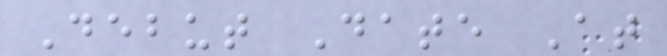Debut Date At
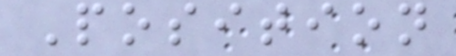Position
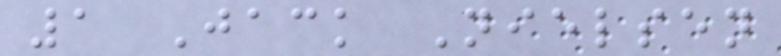1 Jack Nielsen
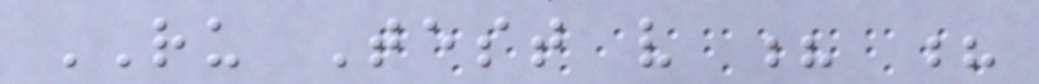RU Test v ? ?
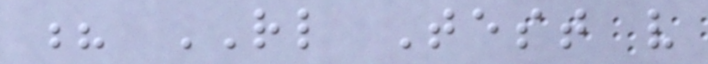? RL Test v
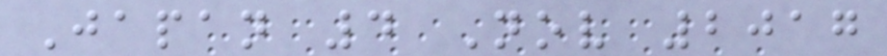Japan 4 Nov 2017
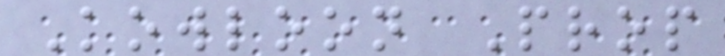Kowloon Prop
